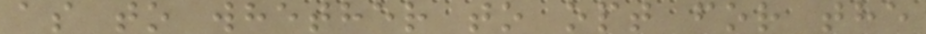as to whether to opt for the
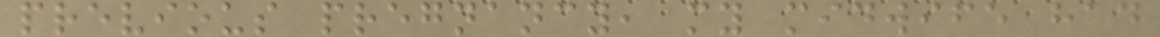previous pregnancy, my midwife had
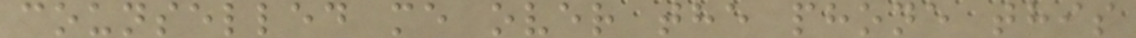counselled me over the phone this
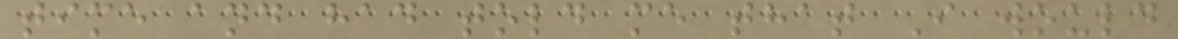time and had told me that I would
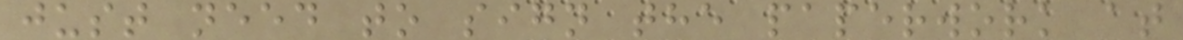just need to sign the paperwork at
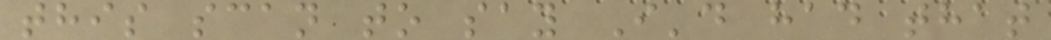this scan to say I'd had that
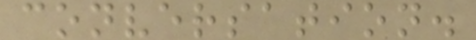conversation.
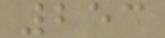253
